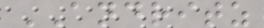ANDRITZ
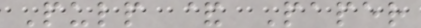Pulp & Paper
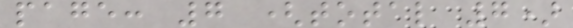page: 7 (total 7)
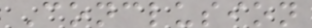Conclusion
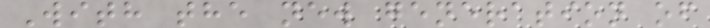With the new generation of
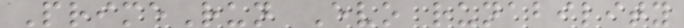PrimeRun Evo runability
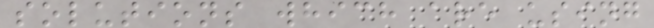solutions which are using
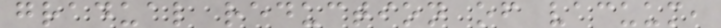gradual reduction of vacuum,
